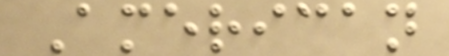American
